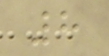8
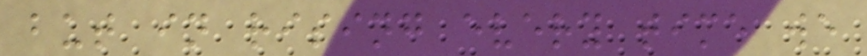but in rising every time we
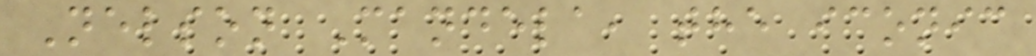Nelson Mandela, the iconic
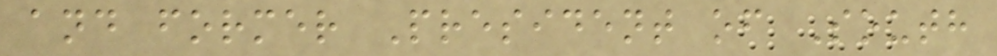and former President of South
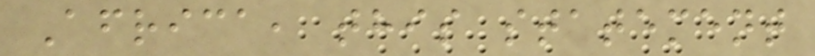Africa, this statement
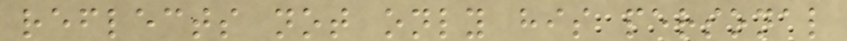reflects not only his personal
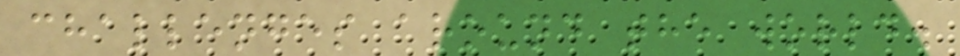challenges around the world.
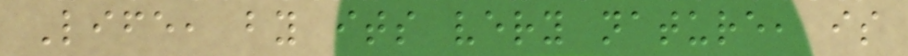Life, by its very nature, is
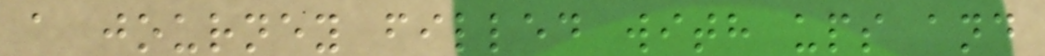a journey filled with ups and
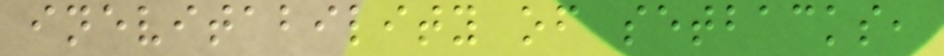inevitability of setbacks,
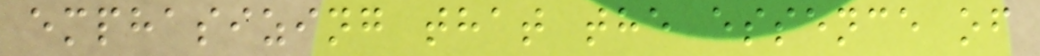emphasizing that the essence of
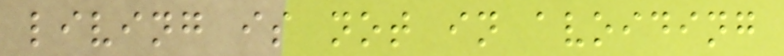living is not in avoiding
